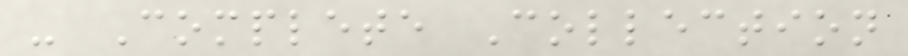- Complete Collection
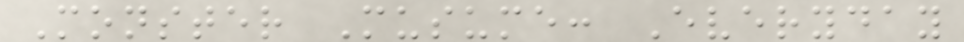Monster Musume: Everyday
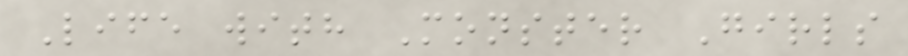Life with Monster Girls
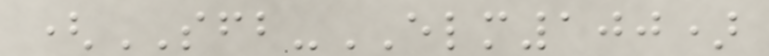(SFB-ELM100)
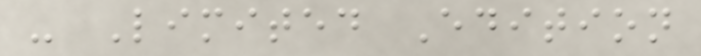- Limited Edition
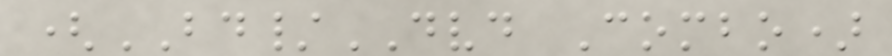(BD/DVD Combo)
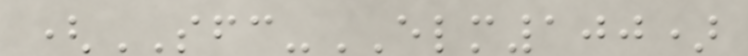(SFC-ELM100)
